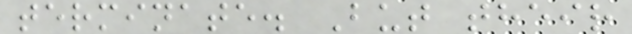terminate. But their
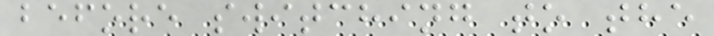before switching to the
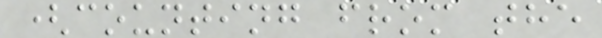(counting from the
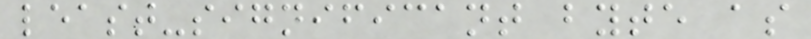least-significant byte as
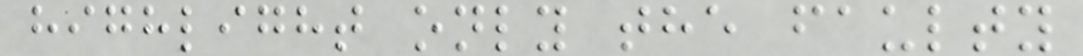highlight only the faulty
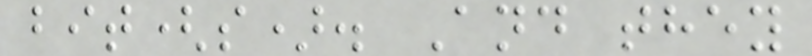bit(s). And they
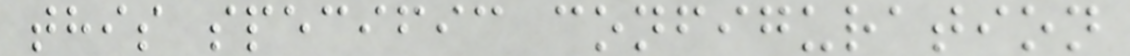this specific configuration
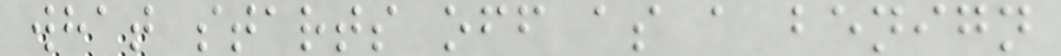what starts off as a benign
